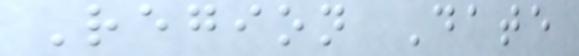Region Date
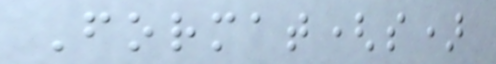Format(s)
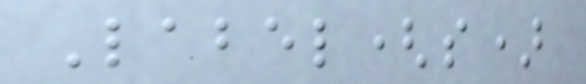Label(s)
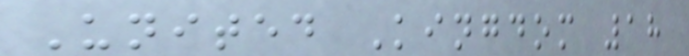United Kingdom 18
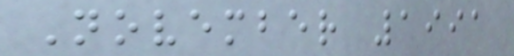November 1991
